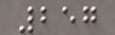257
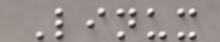Linux
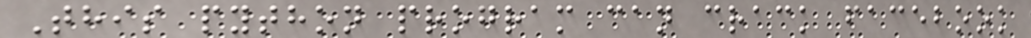This python program can crack facebook
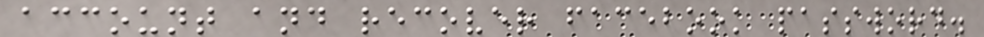account and recover facebook password.
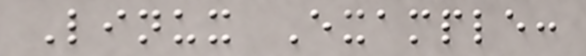Linux Example:
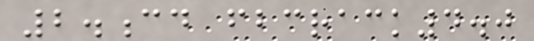2.cd fbcrack4.0
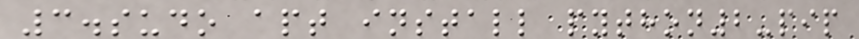3.sudo apt install python2-pip
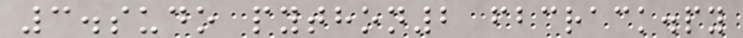3.sudo python2 fbcrack.py
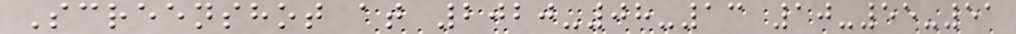Screenshot at 2020-08-13 10-55-51
